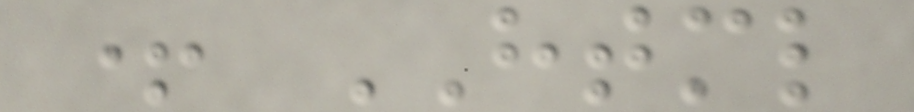+ HTML
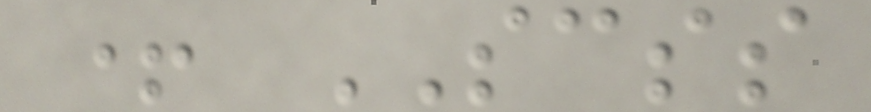+ SCSS
